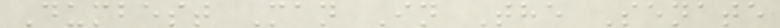Dumbest Man In The Senate
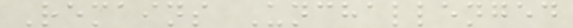Remains Unchallenged
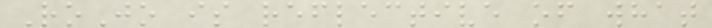RoJo is reflective of what
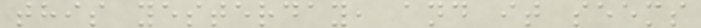this yesterday, and it seems
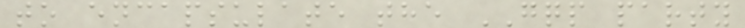to encapsulate the GQP party
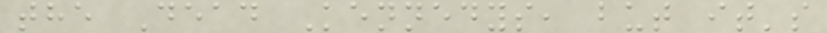the Dead Kennedys, but it's
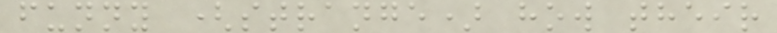funny (strange) how their
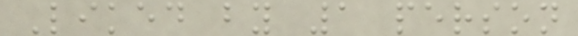Liked by 1 person
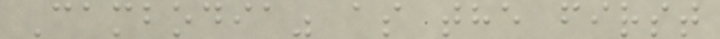Cambodia" as the first
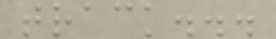track...
